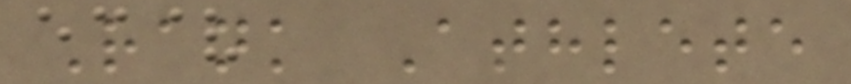Rank Athlete
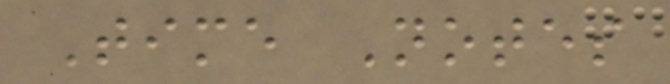Time Notes
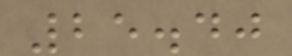25.40
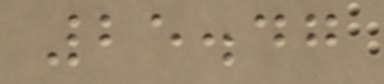25.47
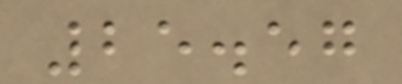25.57
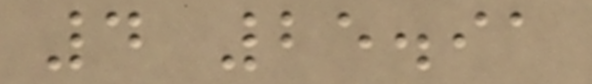4 25.91
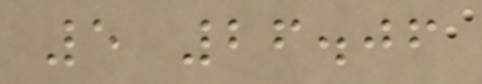5 26.06
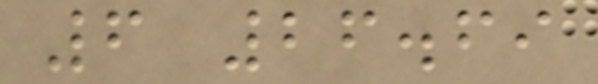6 26.69
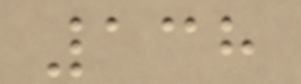138
